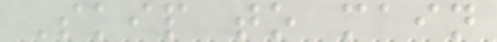Skip to main
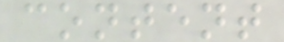content
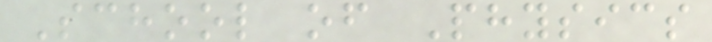School of Physics
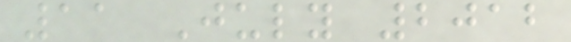11 July 2012
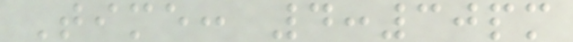Time: 4:30pm
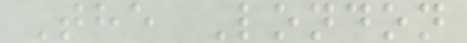The London
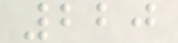220
